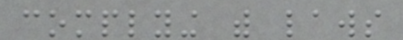complying with laws
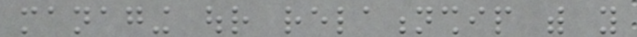managing our relationship with you
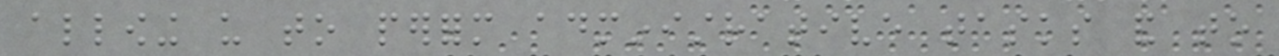allowing us to perform administrative tasks and to
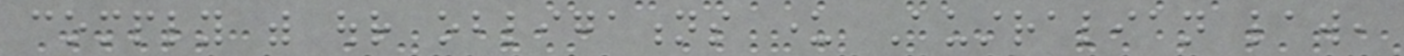comply with our obligations under Australian law,
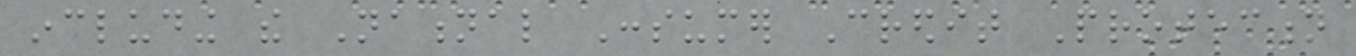including the National Consumer Credit Protection
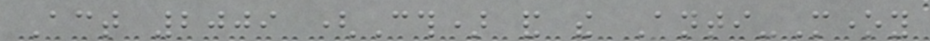Act 2009 (Cth) and the Anti-Money
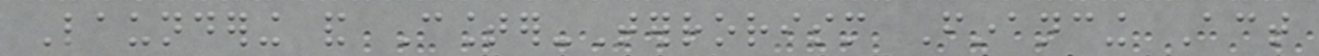Laundering and Counter-Terrorism Financing Act
